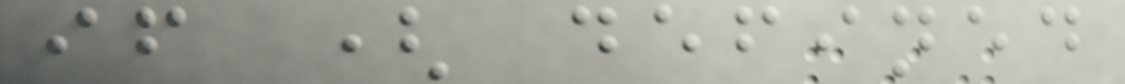if ( defined
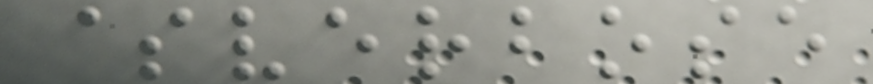$verbose
